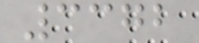3372
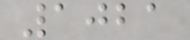1021
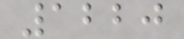1220
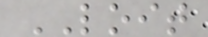LOIT
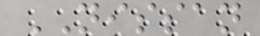NISSAN
